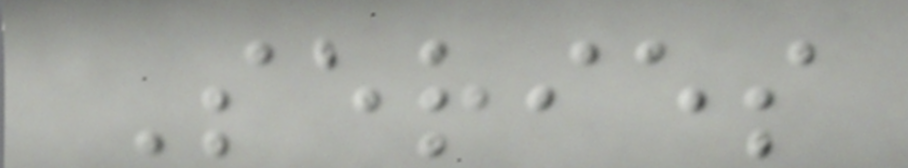Series
